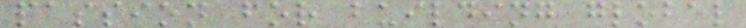passion for building global
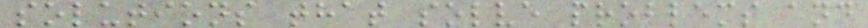solutions that solve problems and
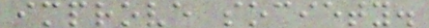improve society.
